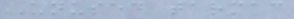Unused tarmac
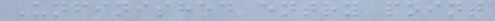Unfinished entry point
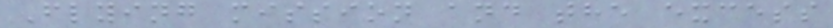Flying mission and the excess
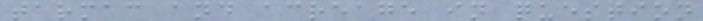tarmac and acreage in question
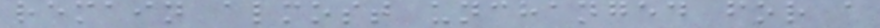remain almost unchanged for a
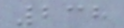238
